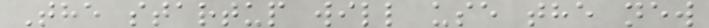The startup will use the new
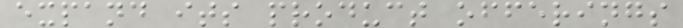expand its product offerings
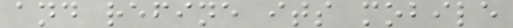and refine its mobile
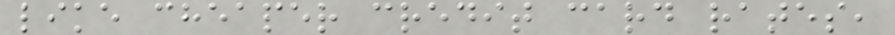like cheaper credit card rates,
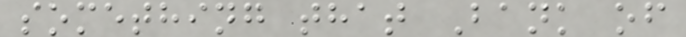something that Bank of
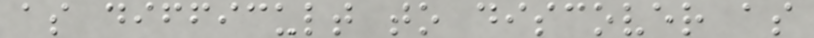as difficult to discover as
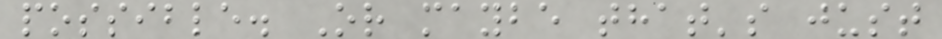possible. Or maybe that's just
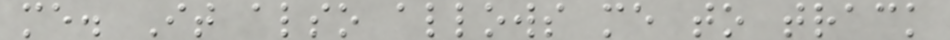me. It also allows me to track
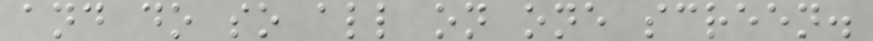and do so all on one screen.
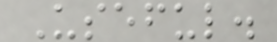Useful.
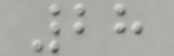28
